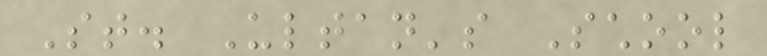St. Ultan's School
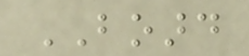BOARD
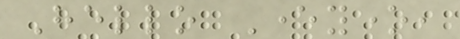Hello Everyone,
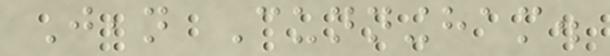Jean Cunningham.
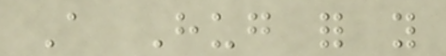A Hug for you
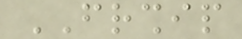FRIENDSHIP
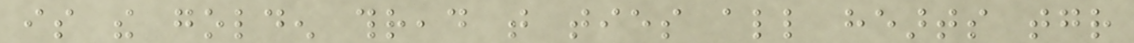is the golden thread that ties all hearts together
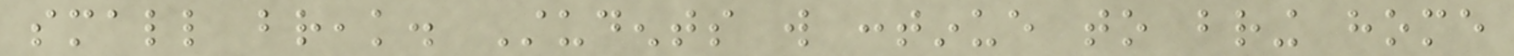small break. Students will continue to bring home
